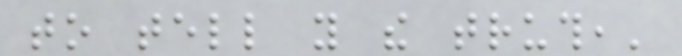to tell you the truth,'
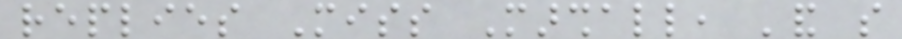replies Miss Marshall, 'and so
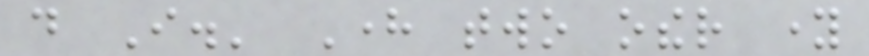do I.' Here two other young
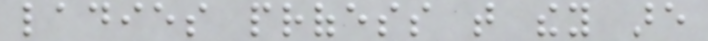ladies profess that they are
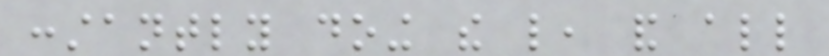constantly doing the like, and all
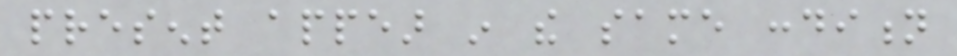present appear in the same condition
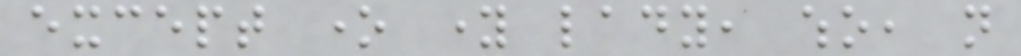except one young lady, who, not
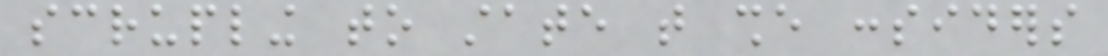scrupling to state that she considers
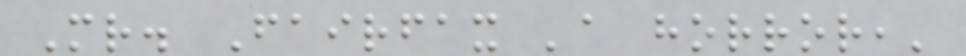Mr. Fairfax 'a horror,'
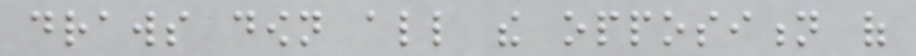draws down all the opposition of
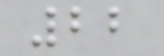22
